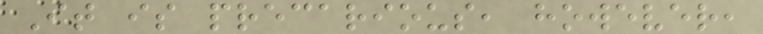It is precarious, however,
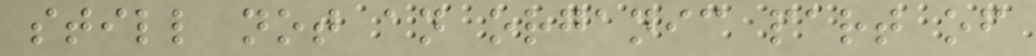still not an organic part of
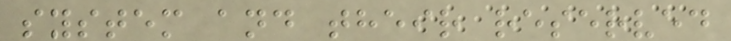system and their reserved
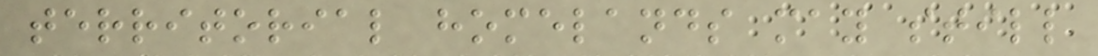territorial homelands may still
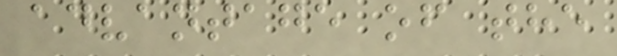advantage of the
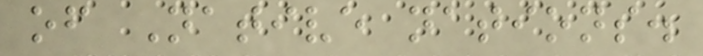of Native nations.
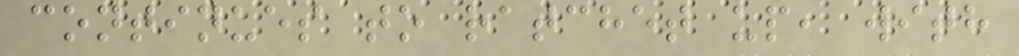continues to ratchet up, with
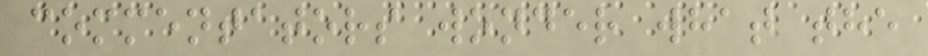commentators wonder what the
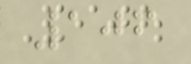106
